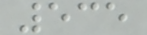535
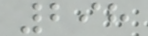298
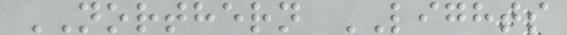NORTHERN LIGHTS
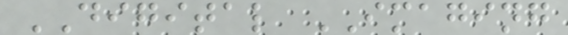DIGITAL IMAGING
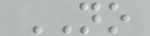NO
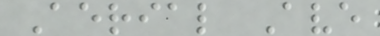Aerial Ave
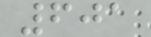601
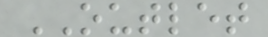OUTLET
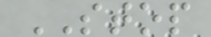STOP
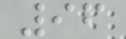96
